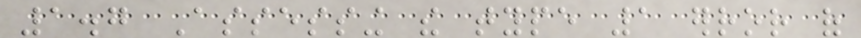1.7 Assessing the type 1 error of
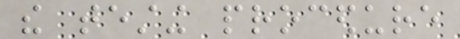the testing procedure
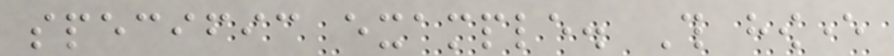specific example. This however
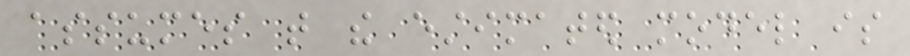assumes that the estimated model is
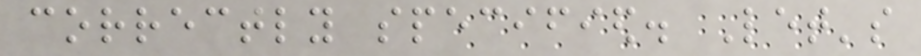correctly specified. Let's
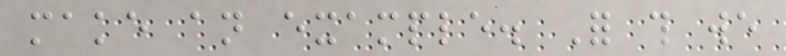make an example. For this we
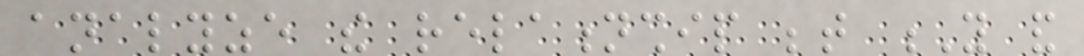analyze the relationship between Y and
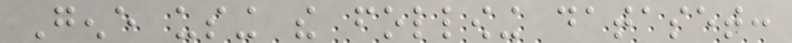Gene using the following dataset:
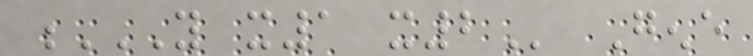Y X1 X2 Gene
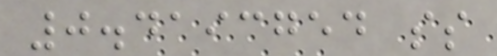0.4193754 ss
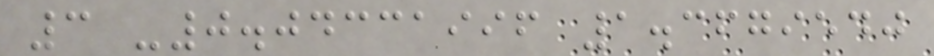3 -0.04331996 1.3679540
